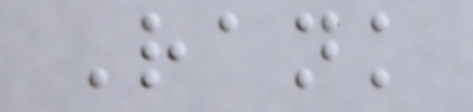Rank
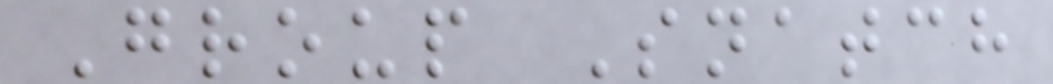Group Snatch
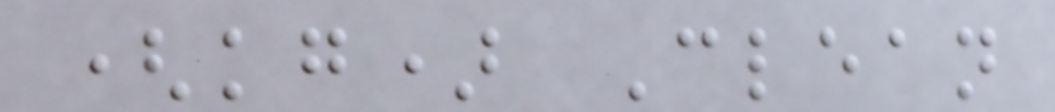(kg) Clean
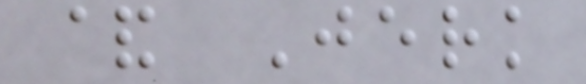& Jerk
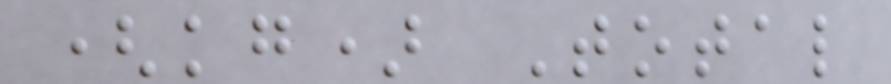(kg) Total
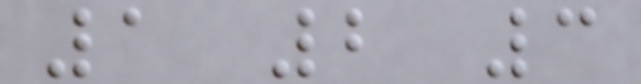1 2 3
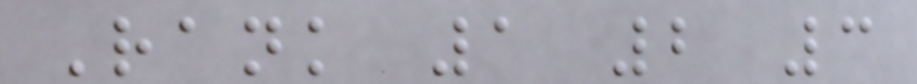Rank 1 2 3
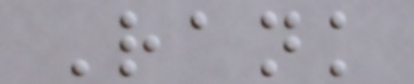Rank
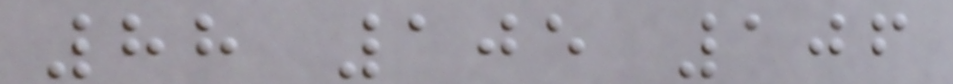88 105 106
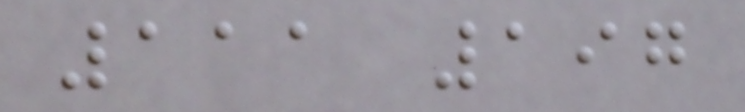111 197
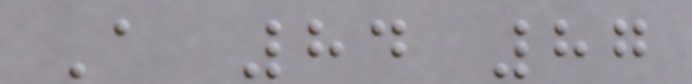A 84 87
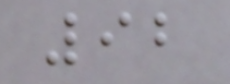92
